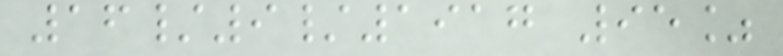16/9/1917 95%
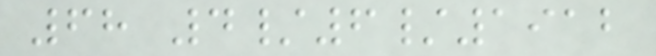68 4/6/1912
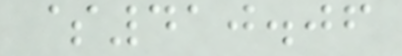$410.06
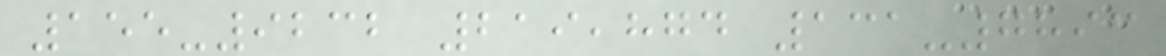155-9232 219,874 131-7893
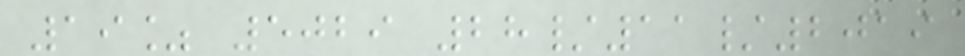19% 5029 28/11/2019
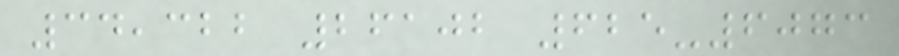34,322 26102 625-6073
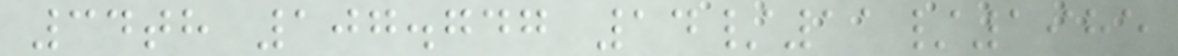34th 107.747 14/11/1985
